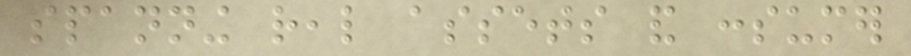spanning real assets and consumer
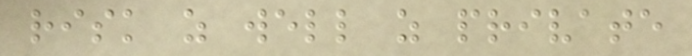risk as well as private
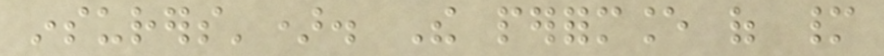insurers'). The performance of many
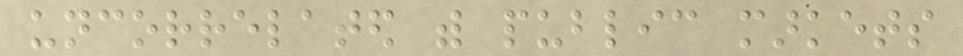uncorrelated with public markets
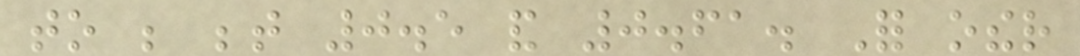to be between 0.5 and 0.61. For other
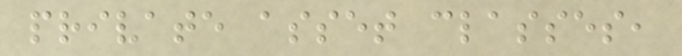private asset classes,
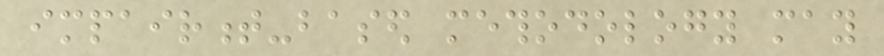impairment-based methodology may
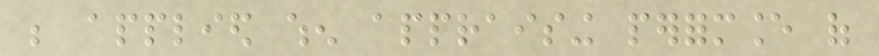be applied when appraising performance of
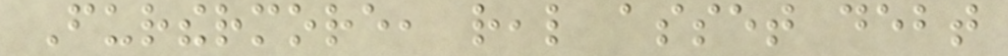Furthermore, real asset debt
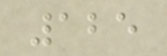125
